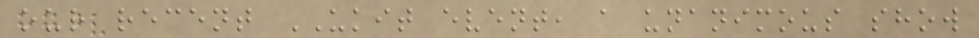our recent UKIT event, a unanimous show
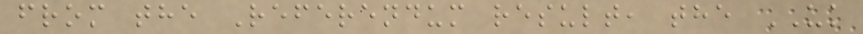from the Referendum result, the UK
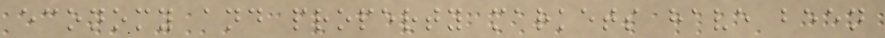economy and property markets have been
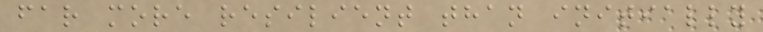far more resilient than initially
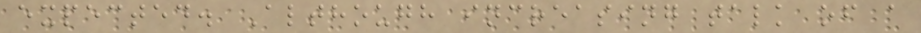expected. Although increasing talk of a
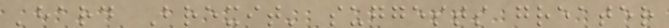'hard Brexit' suggests greater
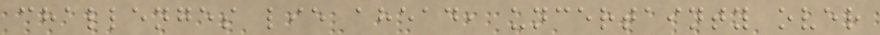challenges lie ahead, uncertainty over
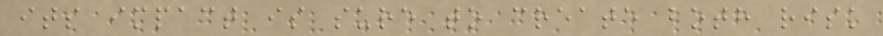its impact is sure to create both risk
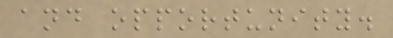and opportunity.
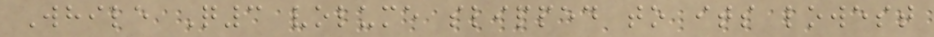While Q3 volume slipped to its lowest
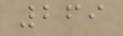269
